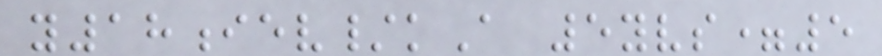y18iev/kA 5yvs=5
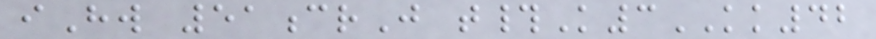iHw 51crJ t#K3KK42
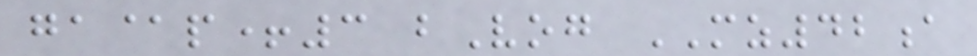ga@p+3 bVog MZ42a
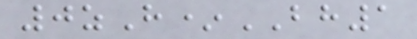0zH*BH1
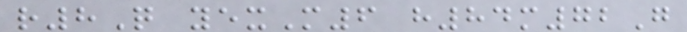r8Q yexM6 h84m72G
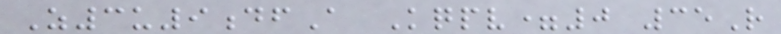Z3u9dfA Kqpv=0 35R
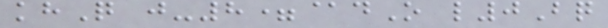khQ j-8=@dO l0Bq
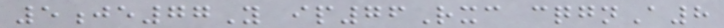5je77Y ip76Rxc cqgnA8
